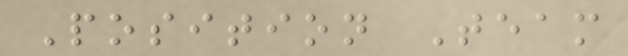Position Team
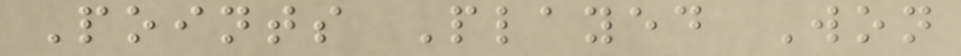Points Played Won
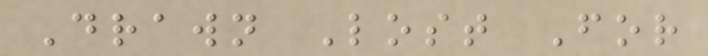Drawn Lost For
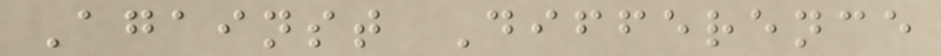Against Difference
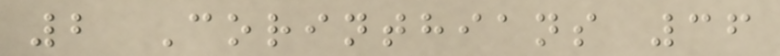2 Corinthians 36
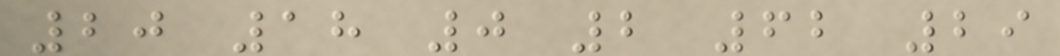20 18 0 2 62 29
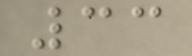33
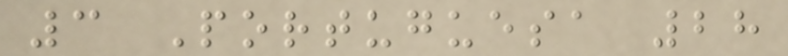3 Portuguesa 28
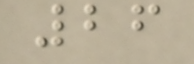26
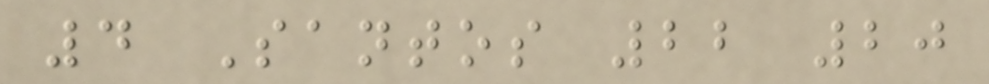4 Santos 22 20
